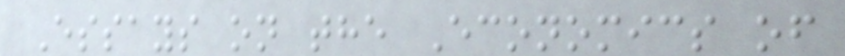Essays on the Economics of
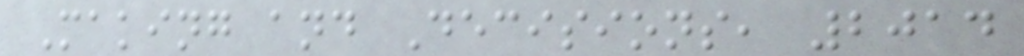Making and Decisions, 2014
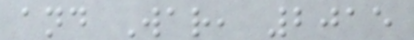and War, 2015
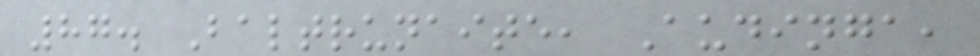87. Baltrunaite, Audinga,
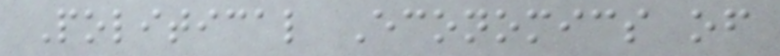Political Economics of
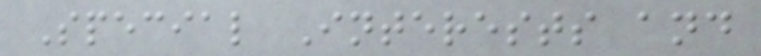Special Interests and
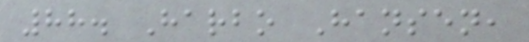88. Harbo Hansen,
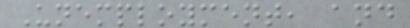Unemployment, and
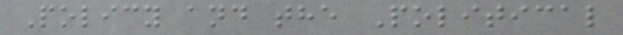Policy and the Political
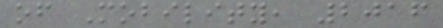of Mobility, 2016
